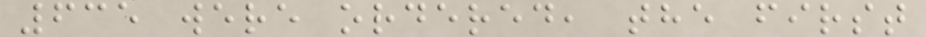635 were ordered, the first
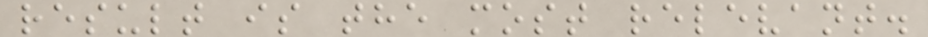result is the most relevant.
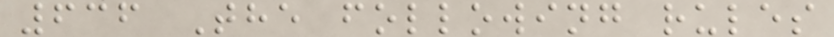636 The following rules
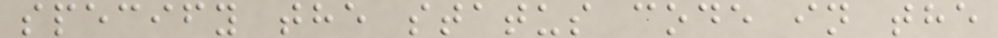specify the status code in the
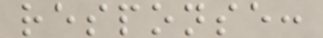response:
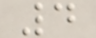4
